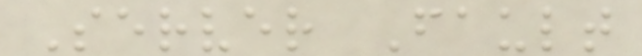Server Fault
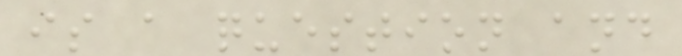is a question and
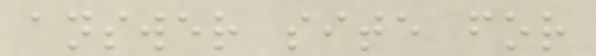answer site for
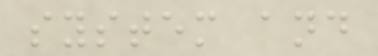system and
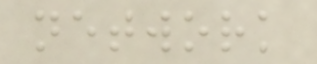network
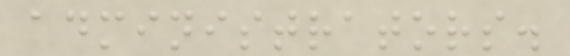administrators.
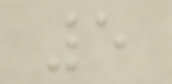5
